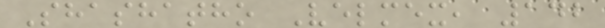Shashatho Velmex, 142
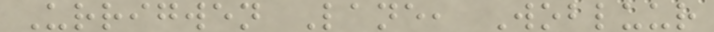Urrigwen Lane, Wobluur
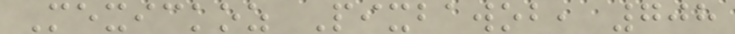Mexickoz Pixbawob, 708
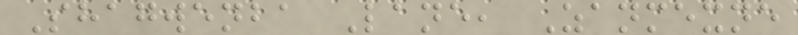Shagwenba Lane, Zanmexne
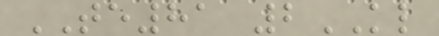TE81 2KL
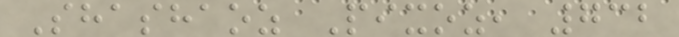Shashaoz Pixoz, 732
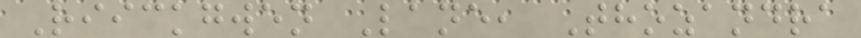Riickgwen Lane, Thozandra
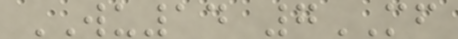WU14 7MF
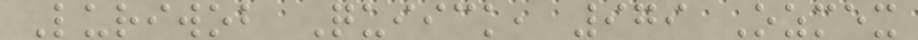Luriwob Quiick, 979 Ozmex
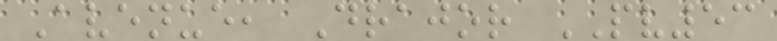Avenue, Drajor PV53
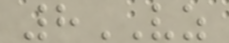8VZ
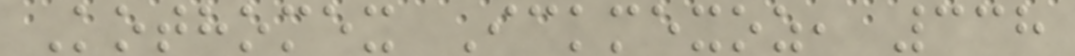Kothomex Ickmexoz, 338
